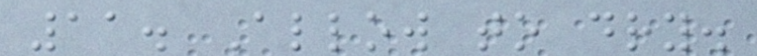11. Allow to dry.
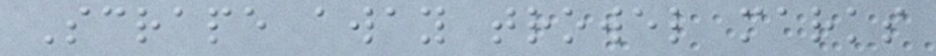Scrape away trowel marks
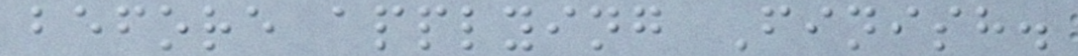before applying Finish.
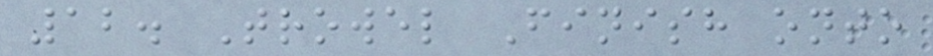12. Trowel Finish onto
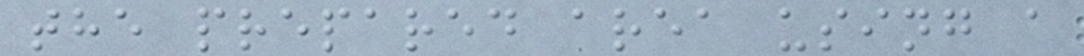the prepared area using a
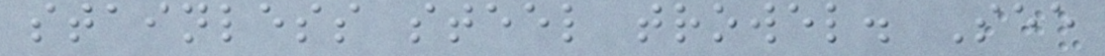stainless steel trowel. See
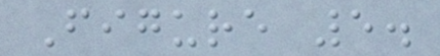Figure 5.
